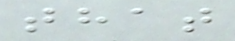that
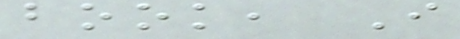book, I
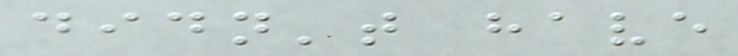didn't have
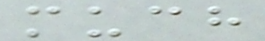much
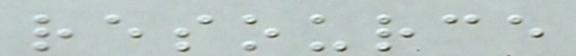resource
